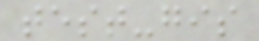test-gis
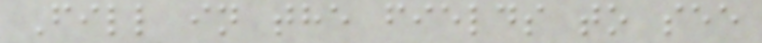Fill in the fields to see
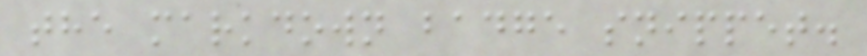the markdown badge snippet.
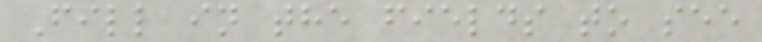Fill in the fields to see
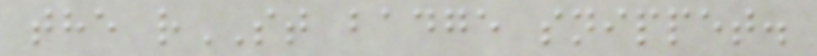the rST badge snippet.
